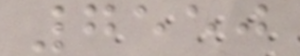7550
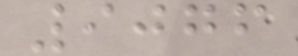9076
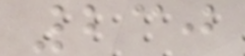230
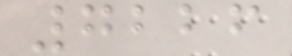7226
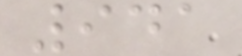941
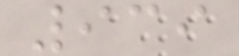939
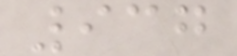937
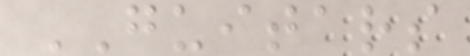GUITARS
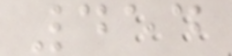454
